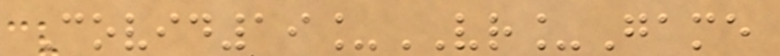Covid19_VR_Game
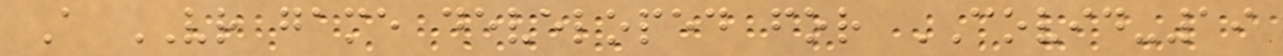A VR game developed for COVID-19
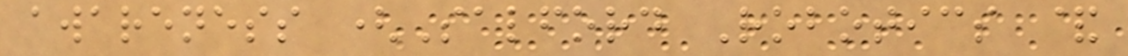awareness (Salford Robotics &
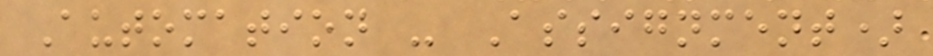Automation - Assignment)
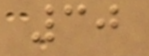30
